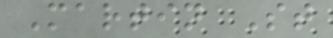Martin St
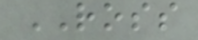ROSS
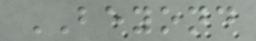BEYOND
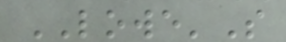LOWE'S
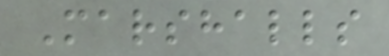Marshalls
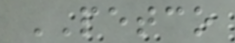PETCO
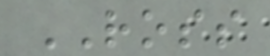ROSS
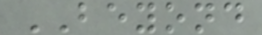BEYOND
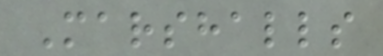Marshalls
